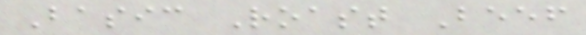Basic Roast Beef
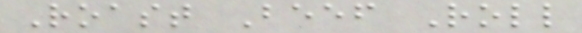Roast Beef Roll
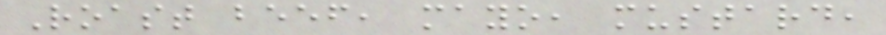Roast beef, mayo, mustard,
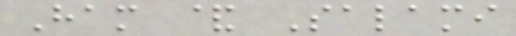Ham & Salami
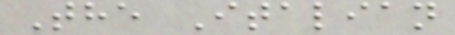The Italian
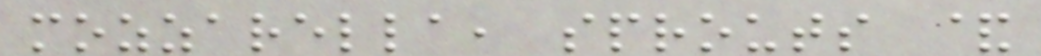mozzarella, sprouts &
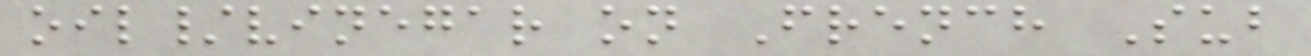oil/vinegar on French Sub
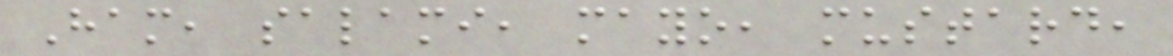Ham, salami, mayo, mustard,
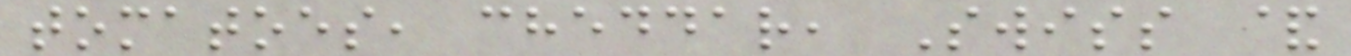tomatoes, cheddar, Swiss &
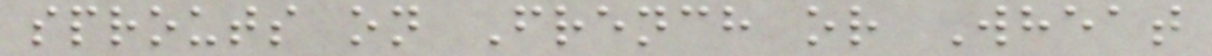sprouts on French or Wheat
